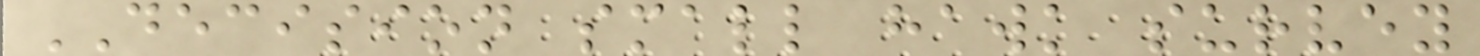DECISION small hawk survey
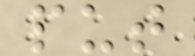put
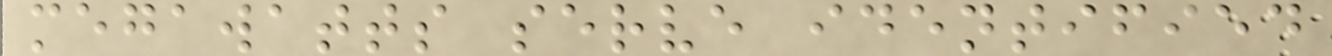megawatts serve identified
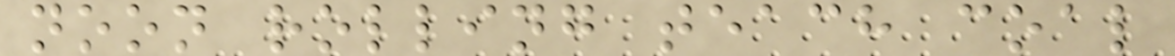noon rolling teach coal
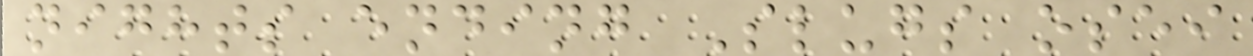nights ending Slugs osei
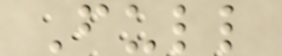Full
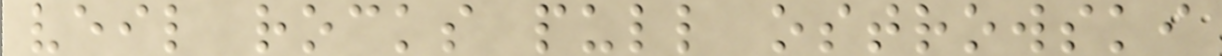veil rocks pull ostrowski
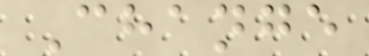Change
